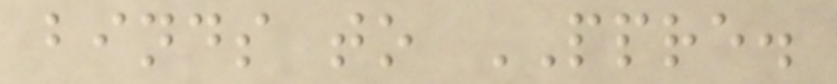binds to PPRE.
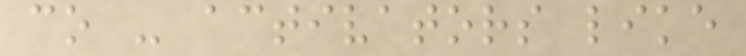co - activators like
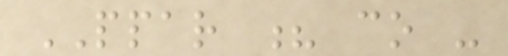PPAR ? co -
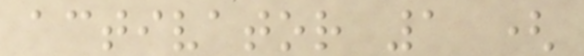activator 1 (
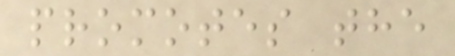promotes the
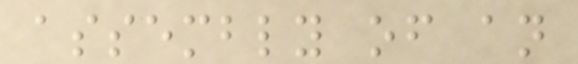assembly of an
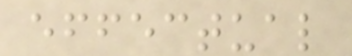effectual
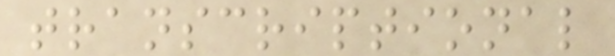transcriptional
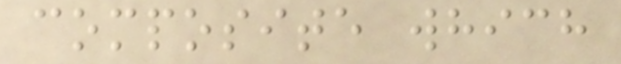composite which
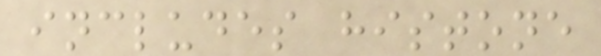includes histone
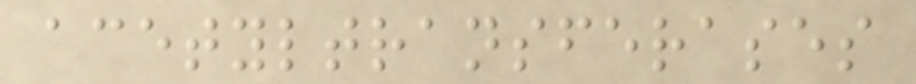acetyltransferases
